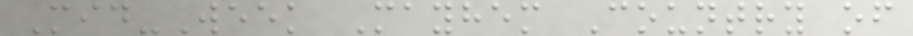Mid-Week Mayhem Country of
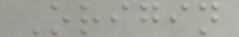Origin
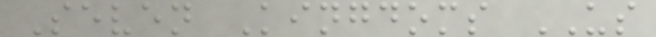Seven Kingdoms US
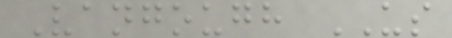Vangough US
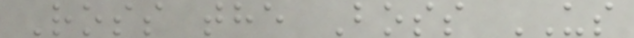Ross the Boss US
